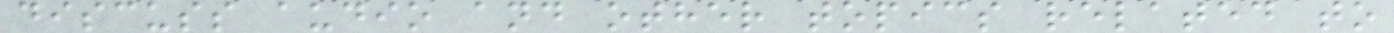discuss audio and other topics related to
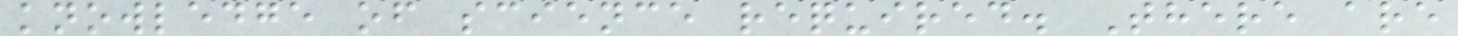knowledge of science required. There are
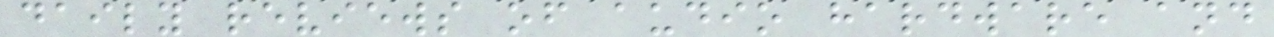daily reviews of audio hardware and
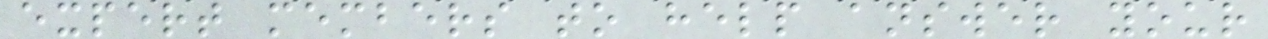expert members to help answer your
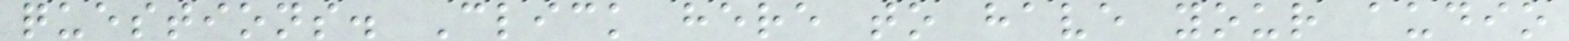questions. Click here to have your audio
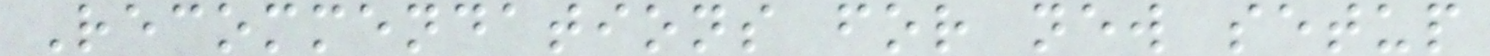Recommendations for new setup
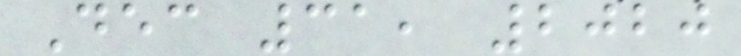Dec 31, 2020
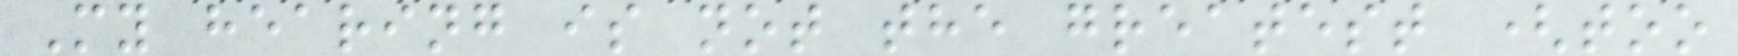My hearing is not the greatest (too
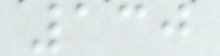130
